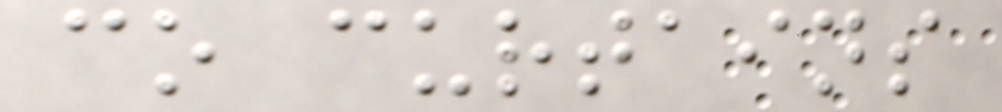co curtains
